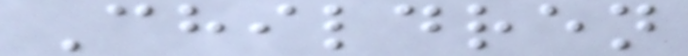Children
